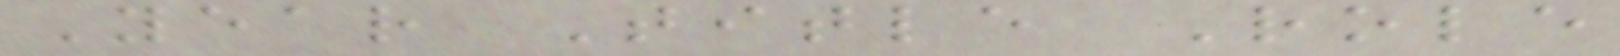Year Title Role
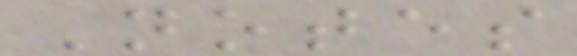Notes
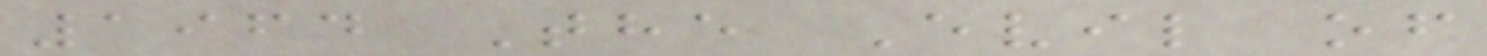1964 The Evil of
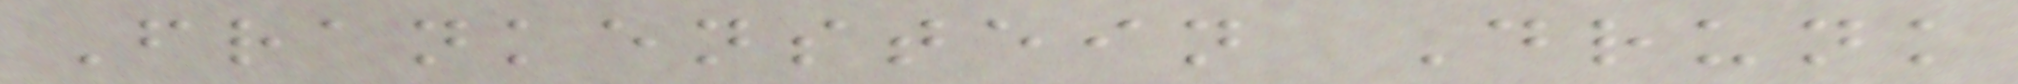Frankenstein Drunk
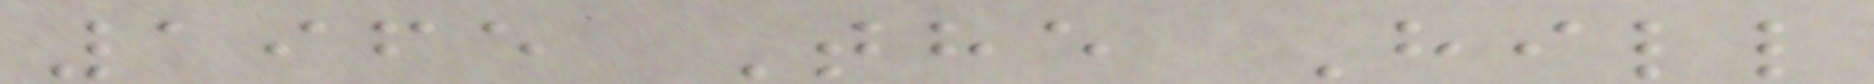1965 The Hill
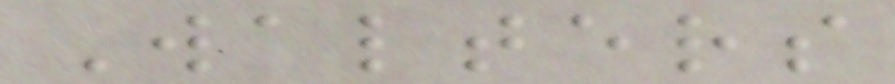Walters
